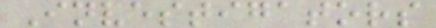Investigators
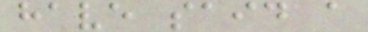have said a
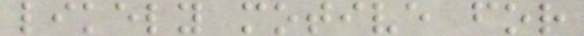likely motive for
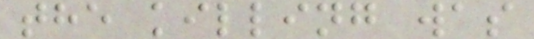the killing was
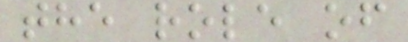the role of
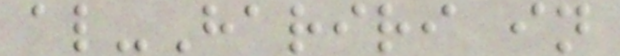al-Hariri in
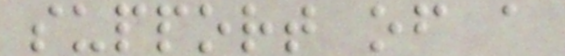support of a
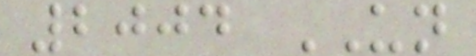2004 UN
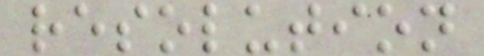resolution
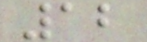12
